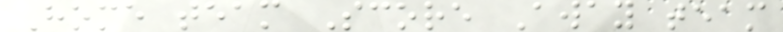Home team Score Away team
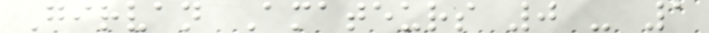Girvan Amateurs 0 - 1
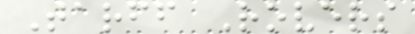Tarff Rovers
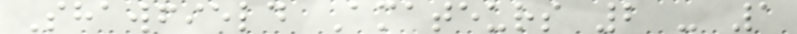Shawfield Amateurs 2 - 1
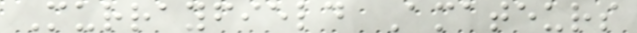Murrayfield Amateurs
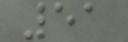51
